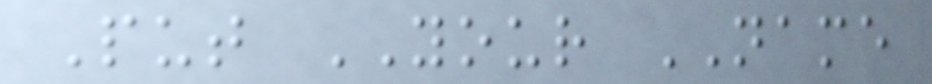Put YOUR NAME
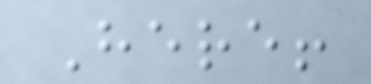Here!
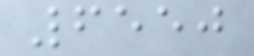6550
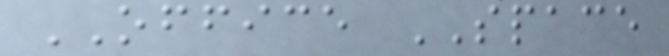OFFICE SPACE
